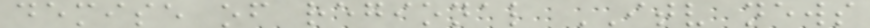demise of regional ITV news
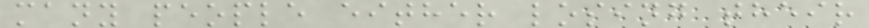many people either losing their
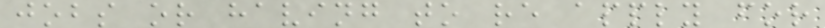jobs or having to re apply for
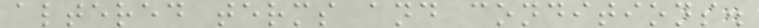altered terms and conditions.
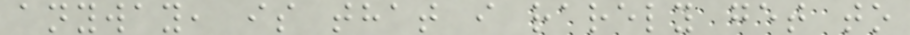anyway, is that i rarely get to
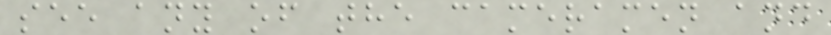see any of the cameramen and
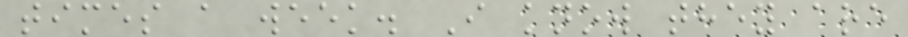times a week. I know they are
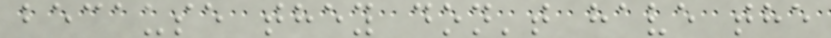because they don't have the
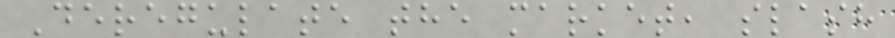Deregulate the market, slash
